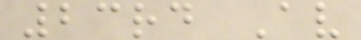23rd Av
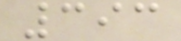393
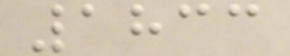1833
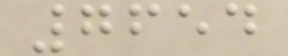7654
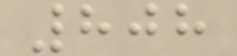808
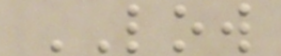LOW
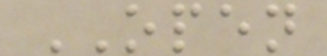OPEN
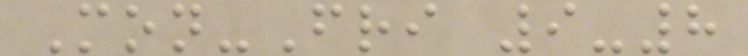Mon-Fri 9-8
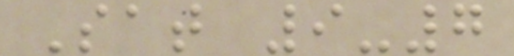Sat 9-7
